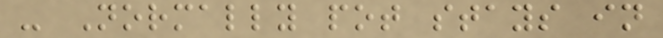- Normally pot stays in
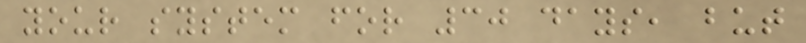your system for 30 days, but
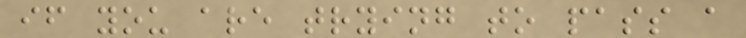if you are trying to pass a
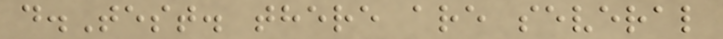d.Test. there are several
